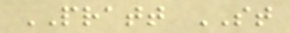PRATT ST
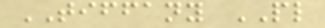TIFFANY PL
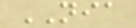NIA
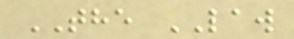THE LAW
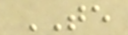TE
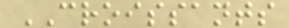CROISSANTS
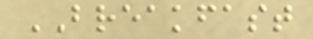BREAKFAST
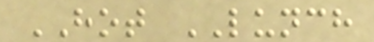HOT LUNCH
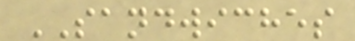SANDWICHES
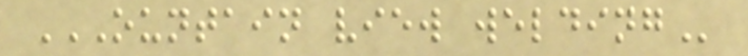OUNTAIN VIEW WELDING
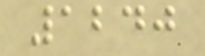1240
